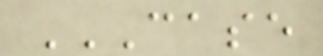CASE
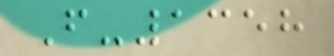F-1358
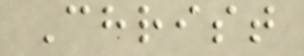Christ
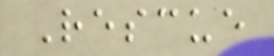Rescue
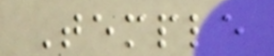Temple
